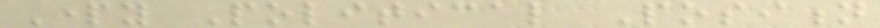Party Political Position
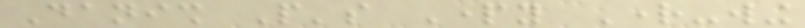Danish People's Party Right-wing
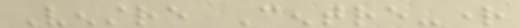Venstre Centre-right
